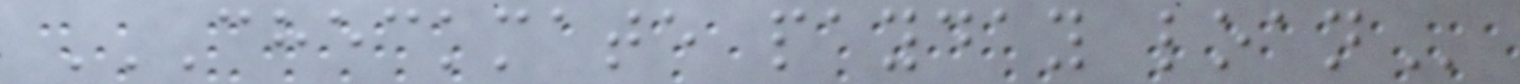CHECKMATE PAYDAY LOAN
